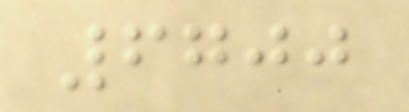6700
